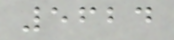5624
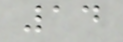14
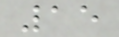15
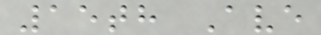15th Ave
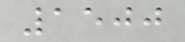1500
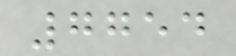7754
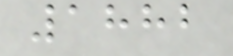1882
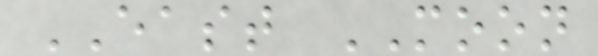EAST MOON
